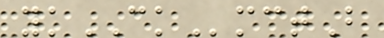ykCKmctB
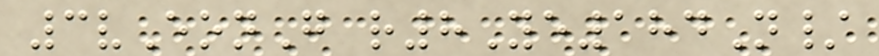3vEonG r8Ye184N/
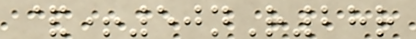&+50nR28r
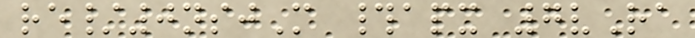re/0nsjM #apx 7vRa
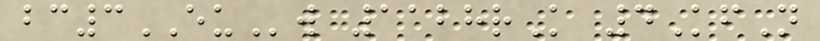bc3EUw 1128rK 4KfN
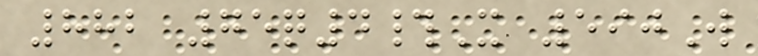882 75q4#X 590W
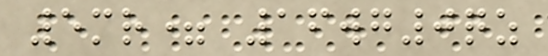5mr= 16wg0qz
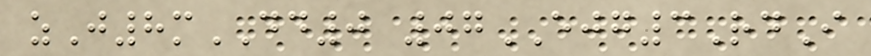zJ8mDD0 07EJG3RdI
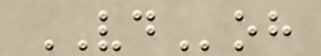VDoh
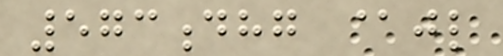573dhg @jl
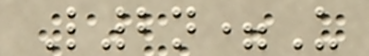L2n=U
